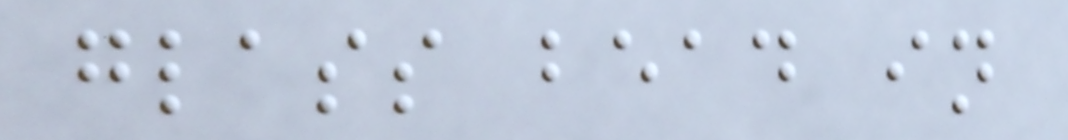glass bead in
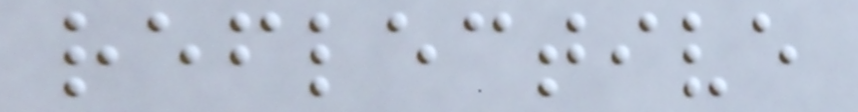reflective
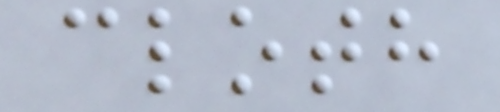cloth
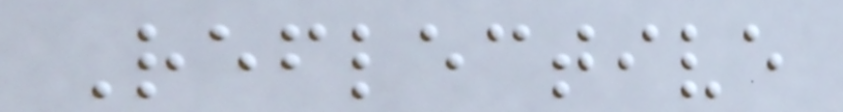Reflective
